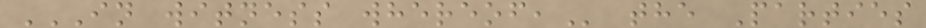IN WITNESS WHEREOF, the Parties
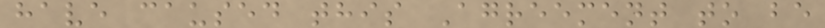have caused this Agreement to be
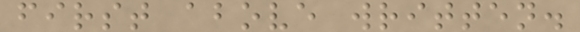first above written.
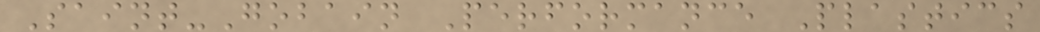Saint-Gobain Performance Plastics
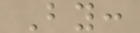By:
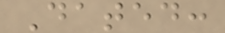Dated:
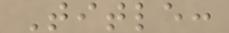Title:
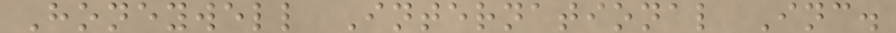Honeywell International Inc.
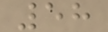58
